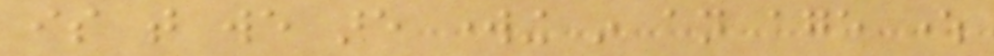is that we are working in an age where
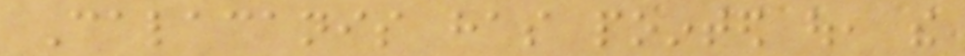Calacanis has pointed out, the
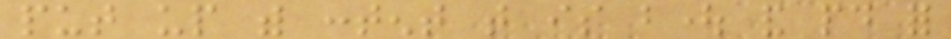put up with content that is bought and paid for
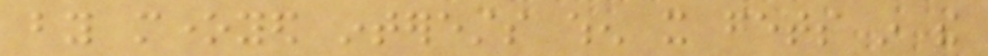by moneyed interests when it gets in the
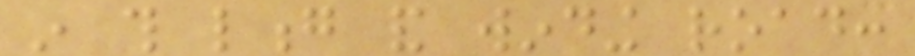in this long and winding road:
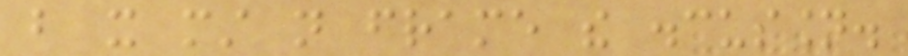but it must not frame the discussion.
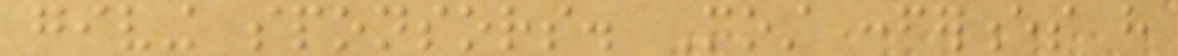giving sponsors. Most conferences have
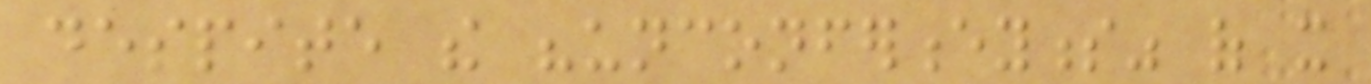despite the "unconferenceyness" of it
